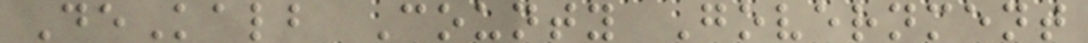DeKalb County Government
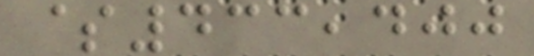$433,400
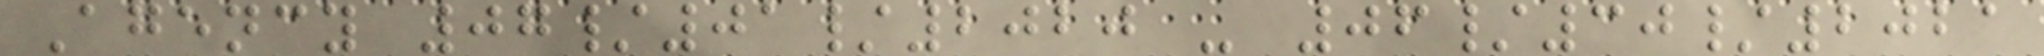Agency 07/01/2020 - 06/30/2021
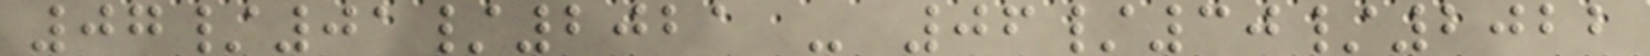07/01/2021 - 06/30/2022
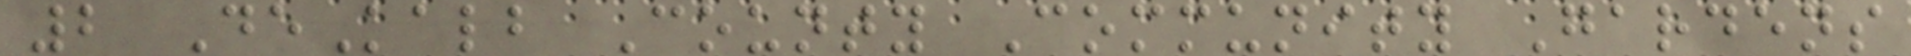2 DeKalb County Community Gardens
